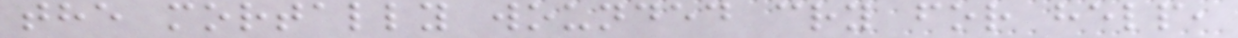the mortally wounded cry for help,
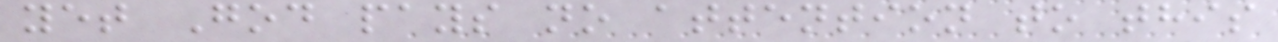yet God pays no attention to this
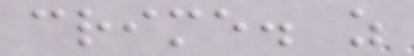crime. z
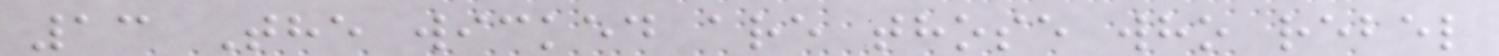13 The wicked are those who rebel
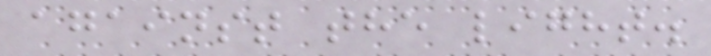against the light.
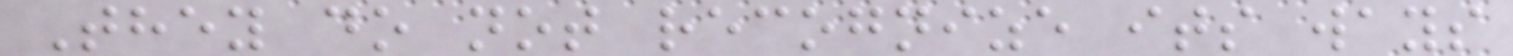They do not recognize its ways
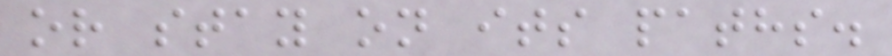or stay on its paths.
